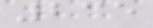235
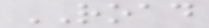ROAD
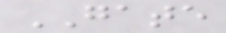GATE
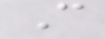C
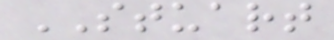STUART
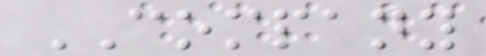COMPANY
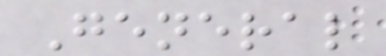General
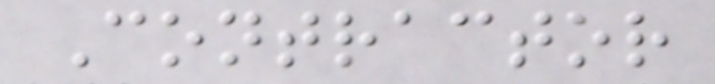Contractor
